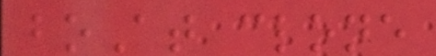boAt clone
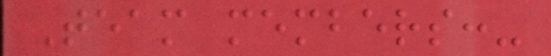Team members:-
